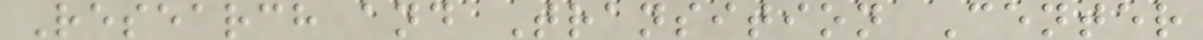Research and Transition Center
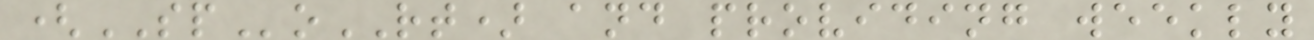(SPoRT) and providing weekly
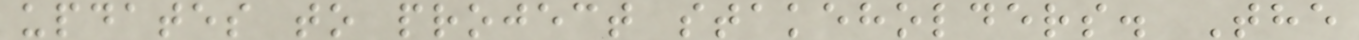updates to project stakeholders. The
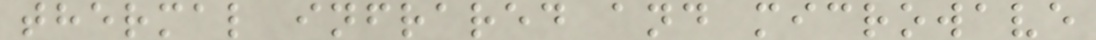thermal infrared and microwave
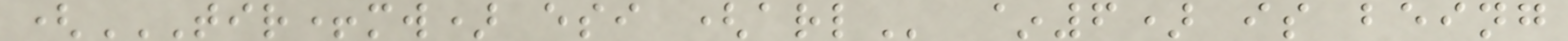(TIR+MW) ESI (ARL ~6) is being
